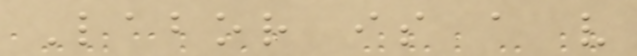Labor is a very
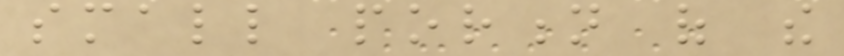small portion of the
